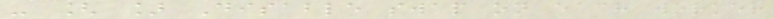- [ ] Disable swap on each worker
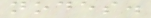nodes.
